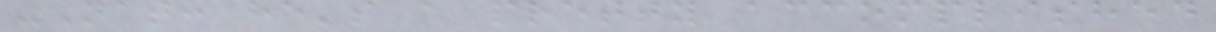-Nat: he's a pretty accomplished
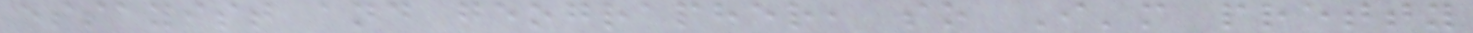essayist and geographer, so I'm pretty
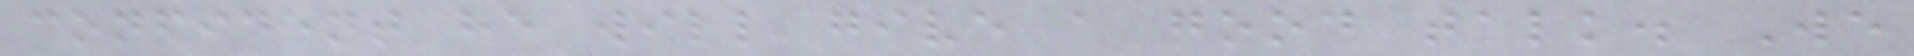confident he will give a good talk. We
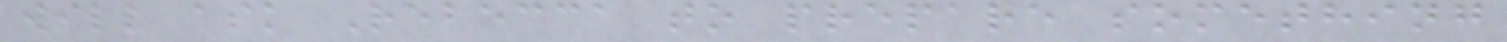will ask Rebecca to prepare something
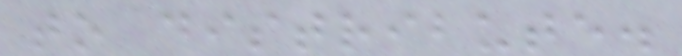to distribute.
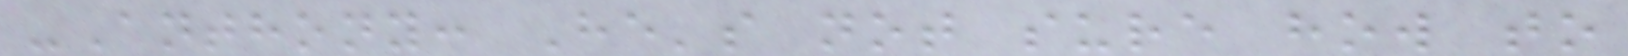-Anthony: He's not sure how to
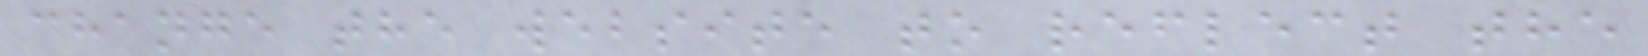change the website to reflect the
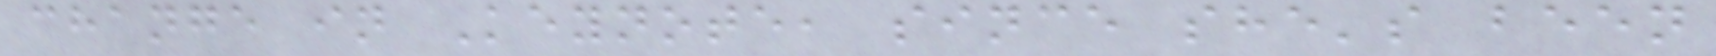change in Keynote, since she's been
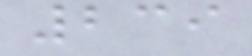239
